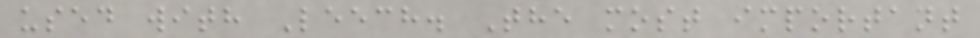used with Leech. The most important
